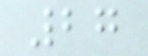27
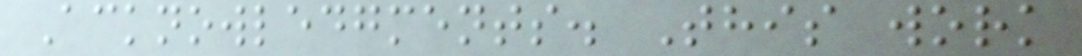Acknowledgments. This work
